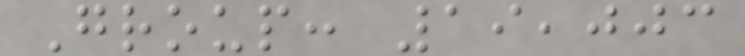Group: 19,003
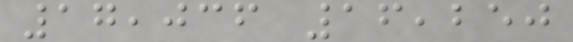17,036 16,250
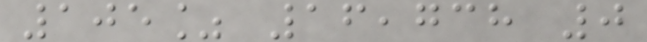105% 16,738 0
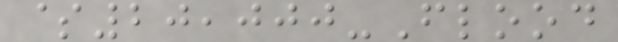$20,000-Flood
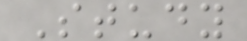Study
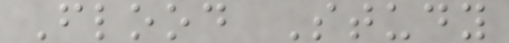Flood Study
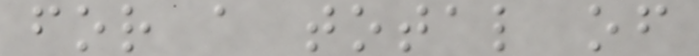for a total of
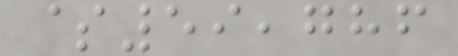$59,786
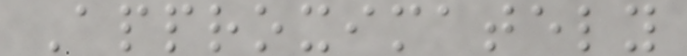Approximately
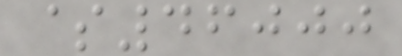$46000
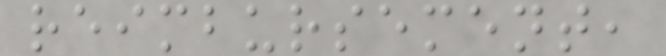reimbursement,
